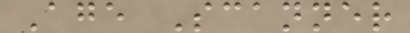Age Scanner
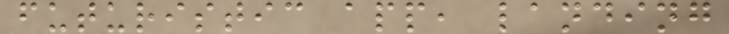futuristic app, landing
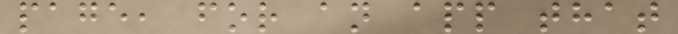page, for an app that
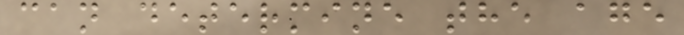can determine the age
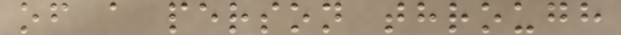of a person through
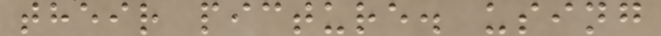their picture. using
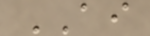AI
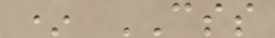* CSS
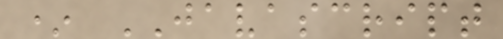* JAVASCRIPT
